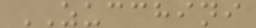ZUCCHINI
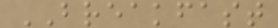BREAKFAST
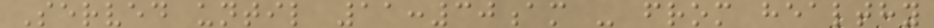Served until 11:30am - from healthy
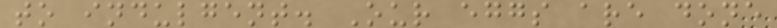to indulgent. Our eggs are done
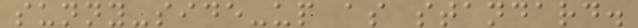sunny-side-up as standard.
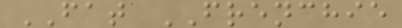FAT FRENCHIE
